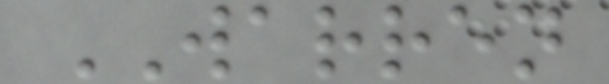WARREN
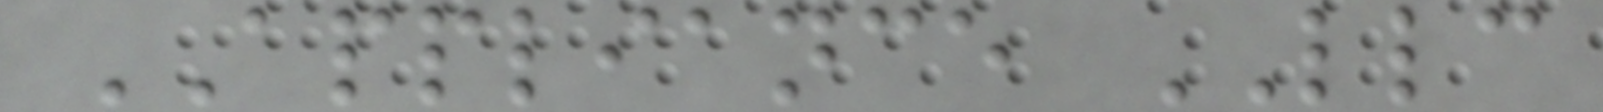APPLIANCE LLC
